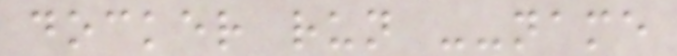docker run --name
